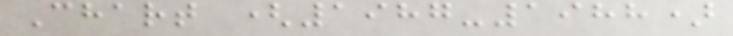Chart (1987-1988)
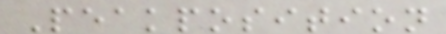Peakposition
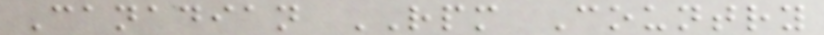Canadian RPM Country
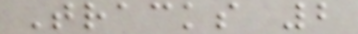Tracks 2
